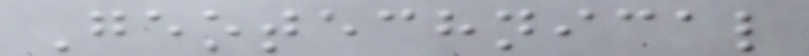Geotechnical
